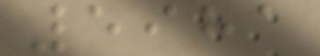5981
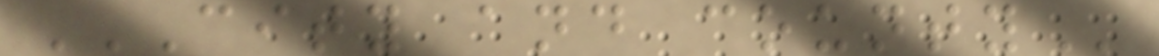CITY AND COUNTY
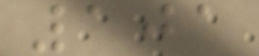101
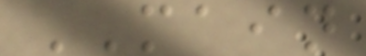MAIN
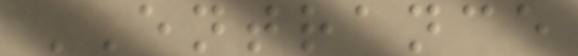ENTRANCE
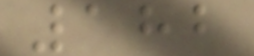182
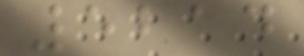5214
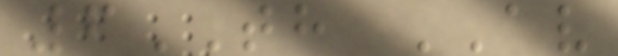6TH AV
